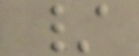/
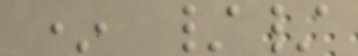* //
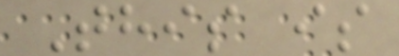This is
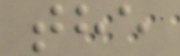the
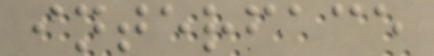interface
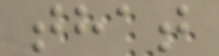that
